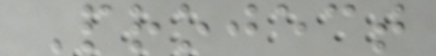Project
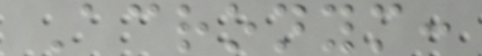Acronym:
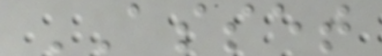ASSET
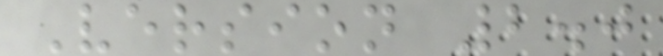Version 2.0
